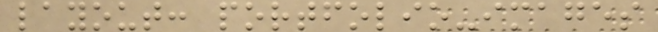layout: portfolio-images
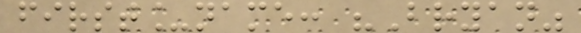first_name: "Bryan"
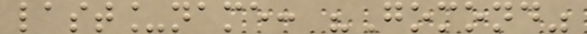last_name: "Gomond"
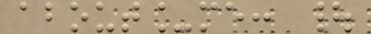about_me: |
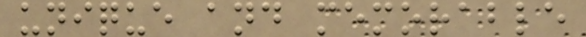unique and memorable
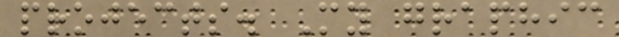projects. My graphic
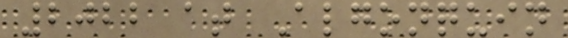2022 at Algonquin
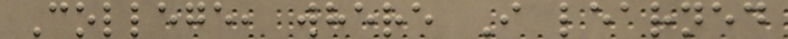College, where I learned
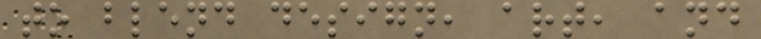to blend design, art, and
